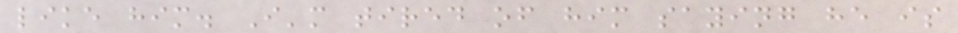like him. I'm tired of him saying he is
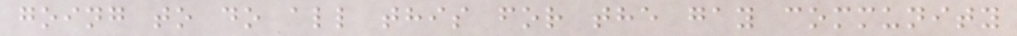going to do all this for the gay community
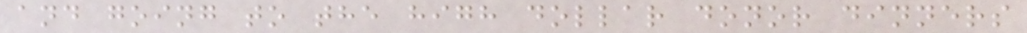and going to the high dollar donor dinners
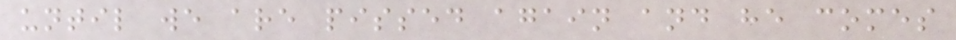until we are pissed again and he comes
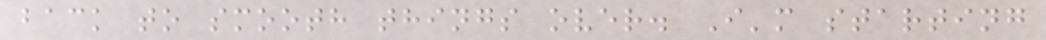back to smooth things over. I'm starting
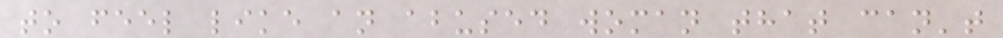to feel like an abused woman that can't
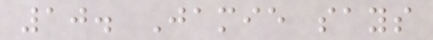10. Jamie says
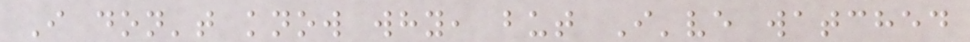I don't know why, but I've watched
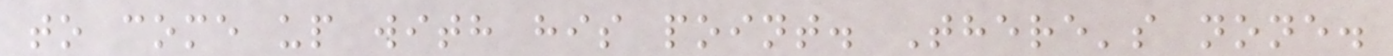to come up with his point. There's none.
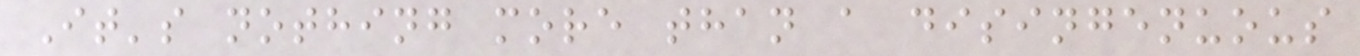It's nothing more than a disingenuous
